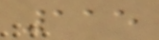115
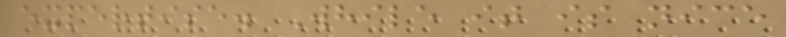expertise. While it is nice
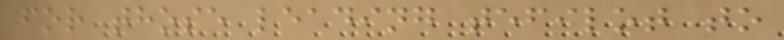for those leading tefilot to
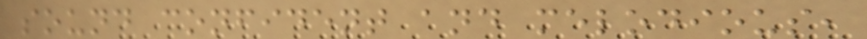sound confident and melodious,
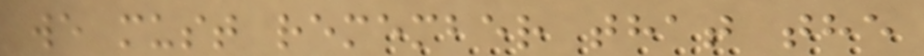we must remember that the
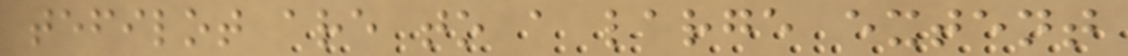tefilot are to a large extent
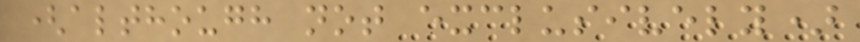(although not exclusively)
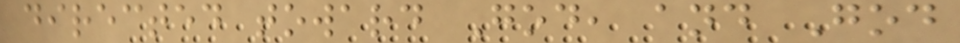directed toward God, and God
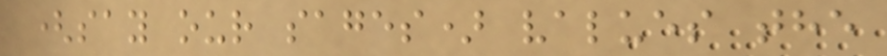(say our sages) values the
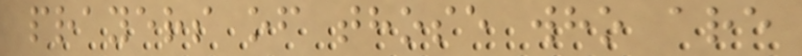prayers of those who are
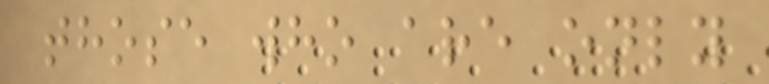those who are only
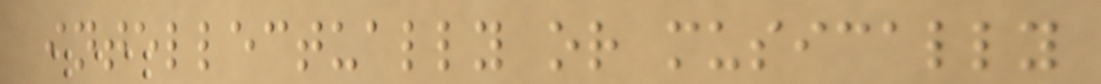intellectually or musically
